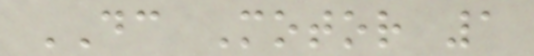DC Motor 1
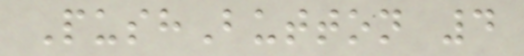PushButton 4
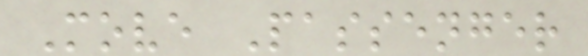Move Passenger
